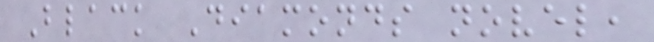Black Diamonds novel,
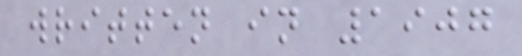written in 1907
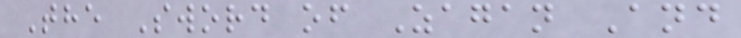The Sword of Zagan And
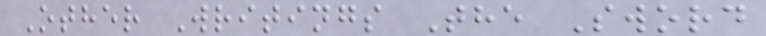Other Writings The Sword
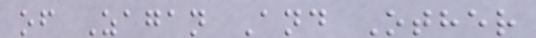of Zagan And Other
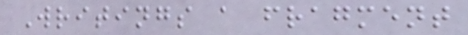Writings a fragment
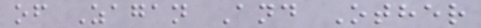of Zagan And Other
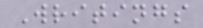Writings
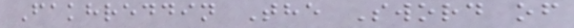Fakhreddin The Sword of
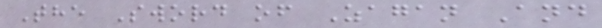The Sword of Zagan And
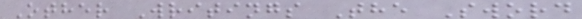Other Writings The Sword
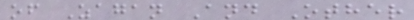of Zagan And Other
